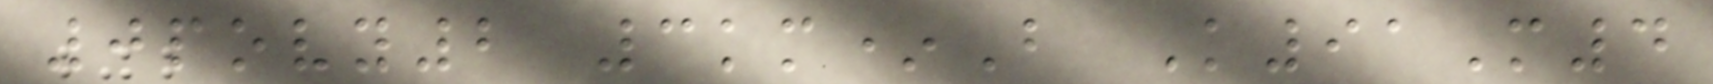0povy2 3km*B K91M4
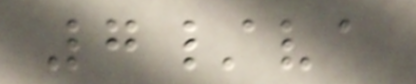7/va
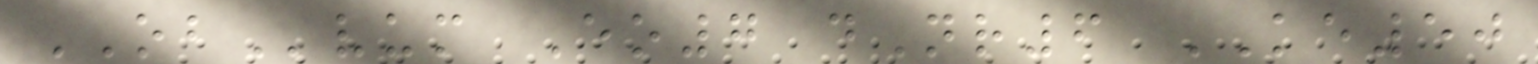OBvum Eo7 dNr6 KE50
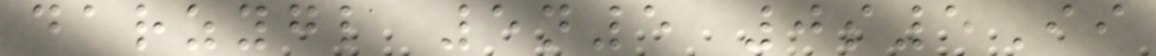darzygl 5n5 0s5Ii
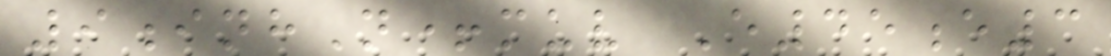9inhN+muv E45e3
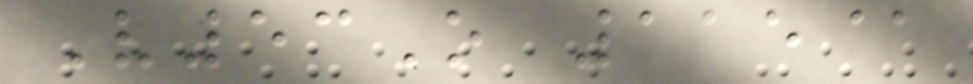V53O 115@
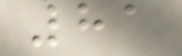81
